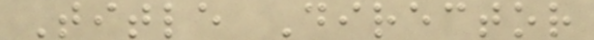Title Director
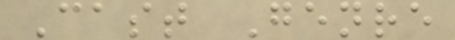Cast Genre
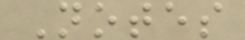Notes
